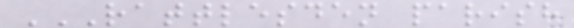RATTLESDEN PARISH
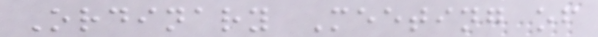Ordinary Meeting of
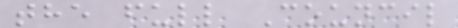the full Council
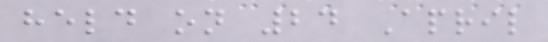held on 24 April
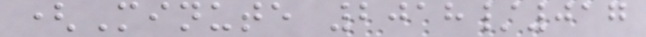(Minute 2018/017
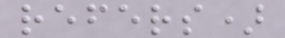refers)
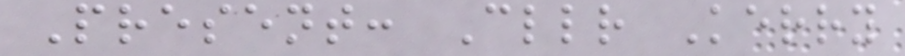Present: Cllr Kerry
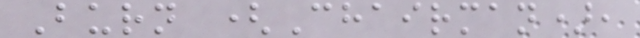Burn (Chairman),
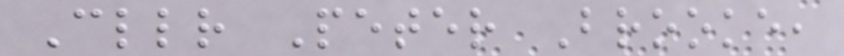Cllr Peter Brooke,
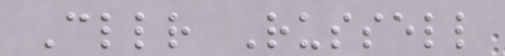Cllr Russell
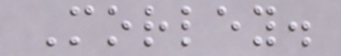Morley.
